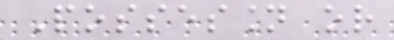Possession or
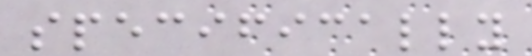specifically
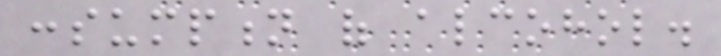consumption of alcohol.
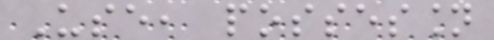Use, possession
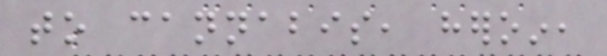to cannabis, heroin,
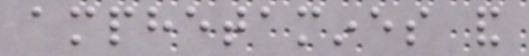amphetamines and
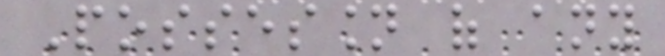Possession of any
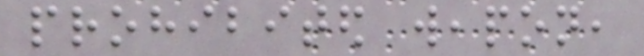prohibited weapon,
